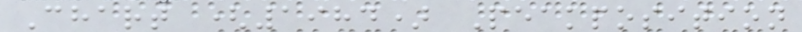Chart (1984) Peakposition
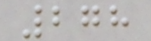278
